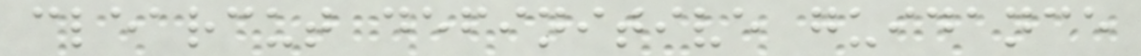clearcut definitive guidance
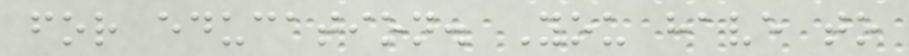for education. You have to
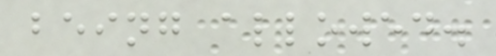being allowed.
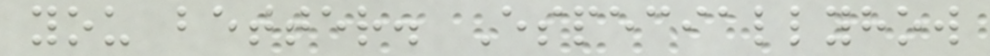you better. Especiallyhow
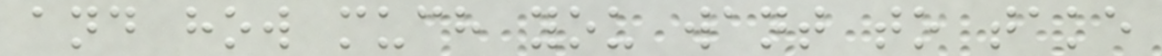and how much you want to take
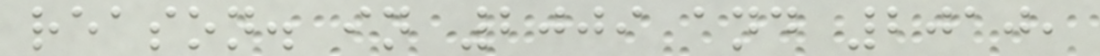reason. in 2009 and 2010,
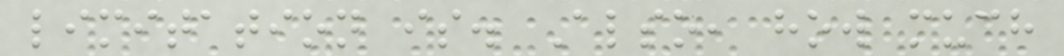limitation is. Also, how much
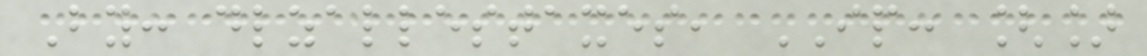By: dlzallestaxes, IP: []
